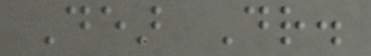Dear Dr.
